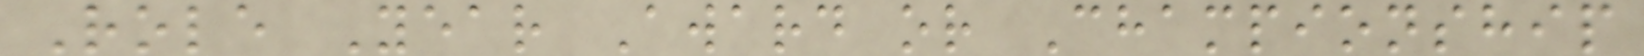Role Year Award or Championship
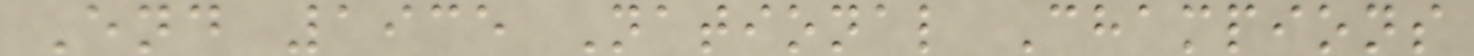End 1935 National Champions
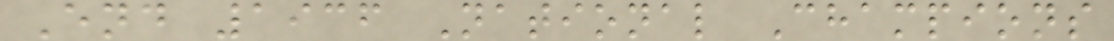End 1936 National Champions
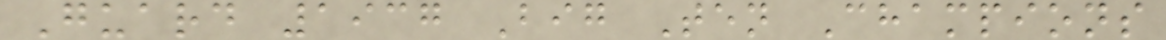Guard 1937 Big Ten Champions
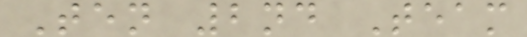Ten 2nd Team
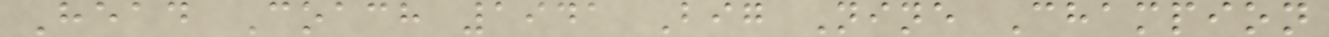Head Coach 1941 Big Nine Champion
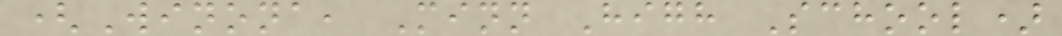(Winona, Minn High School)
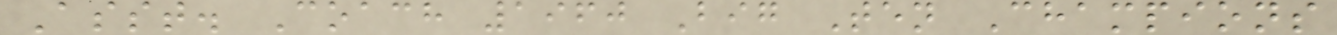Asst. Coach 1960 Big Ten Champions
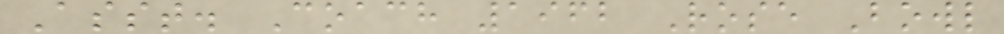Asst. Coach 1962 Rose Bowl
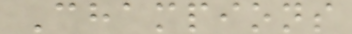Champions
